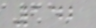142
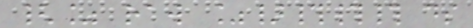{% raw %}### ds
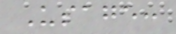Usage:
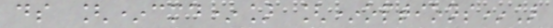ds [*cmd*] [*options*]
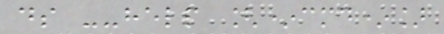ds --help [*cmd*]
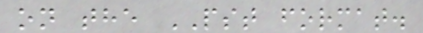on the PST format.
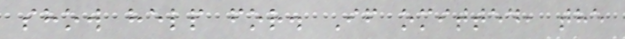show help for. If omitted, the
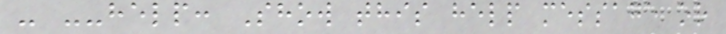- --help: Show this help message or
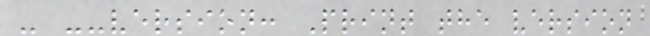- --version: Print the version
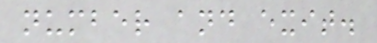number and exit.
